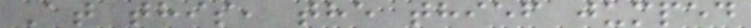At this, the thief jumped
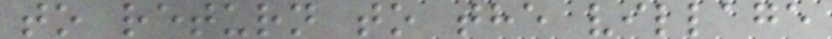to return to the village
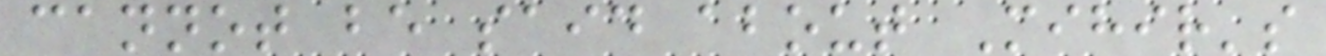cannot be said about Mihir's
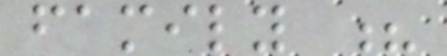family ?
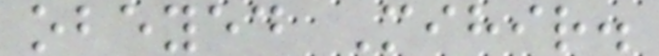obeyed Mihir.
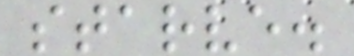starve.
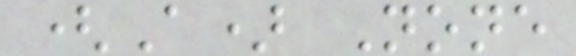(A) None
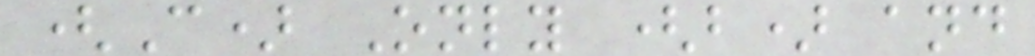(C) Only (b) and
